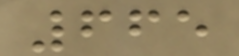665
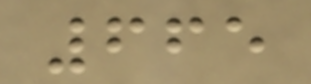665
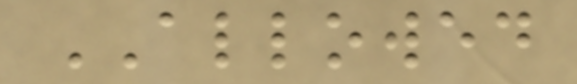ALLOWED
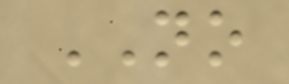NO
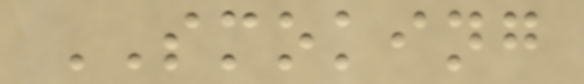SMOKING
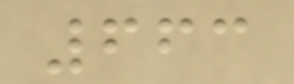663
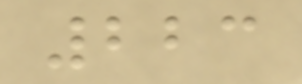223
